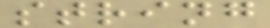string
